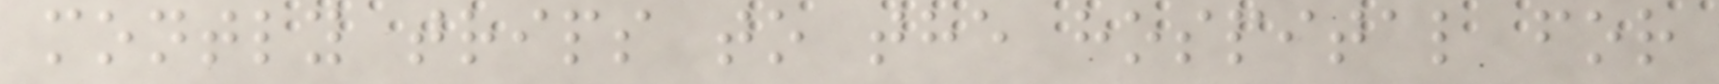montly trips to the hospital for
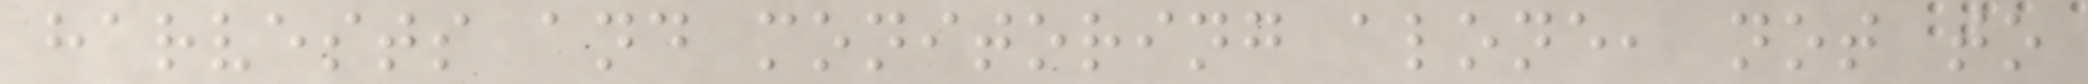harvests and monitoring alone, not to
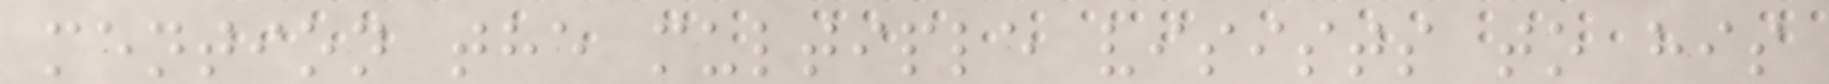mention the multiple visists to his
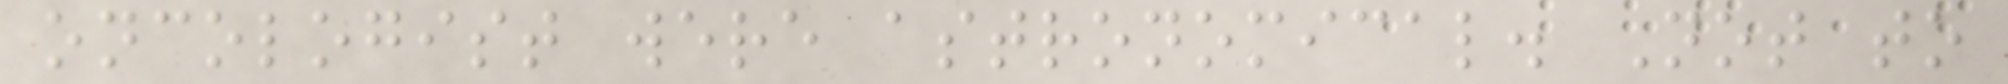oncologist were astronomical. Not to
